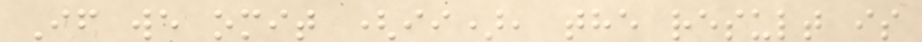If we omit (ii), the result is
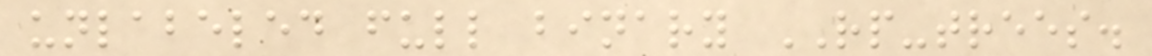unlabeled full binary RP-trees.
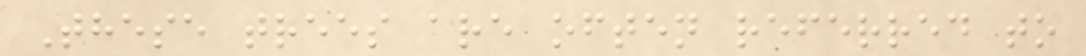These trees are often referred to
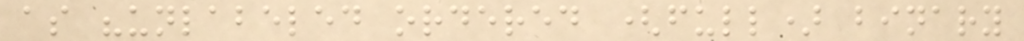as "unlabeled ordered (full) binary
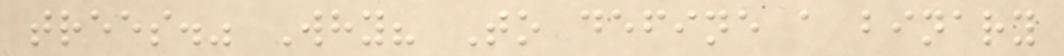trees." Why? To define a binary
